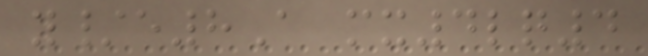y/e8A mx4lq4
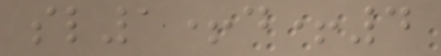sl1+d+4
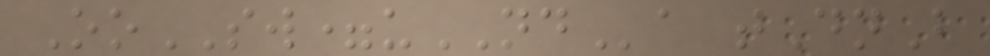OoSW=uNDa tDnB
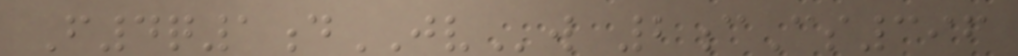F4q1dJVw 2cCs396
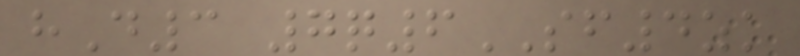hD3 7q6SF4zk
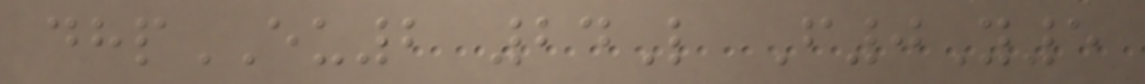dhpEU2 24L F0Y5
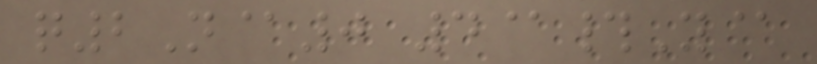q2N@0 4@#Y@
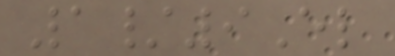1/9El
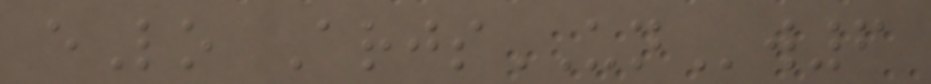eLo ArjsUNw6
